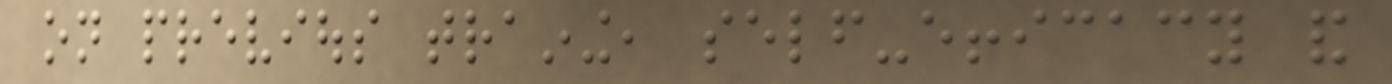on previous training, self-efficacy and
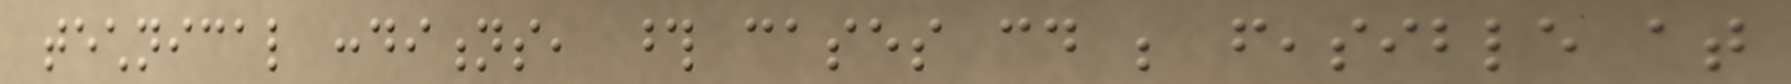technical conditions, those cases could be feasible at
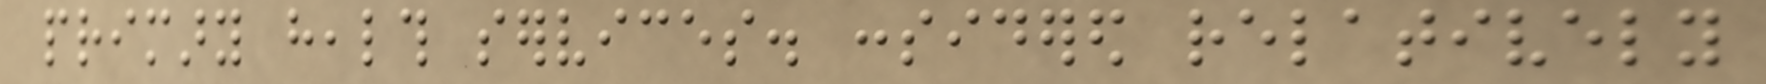primary health services. considered relatively
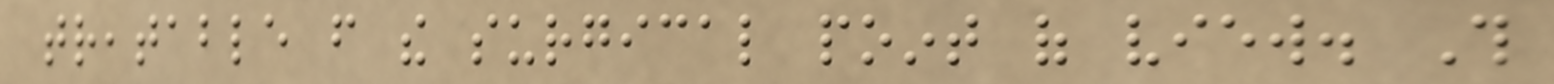treatable from the surgical point of view. This
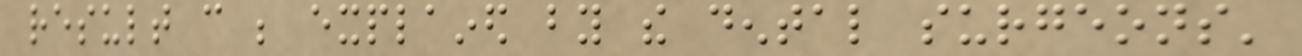result can be explained by the dental surgeons'
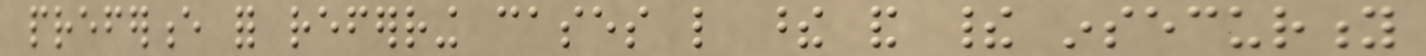preference for referring cases like these and their insecurity
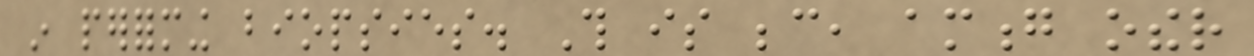in performing biopsies. This is because, among other
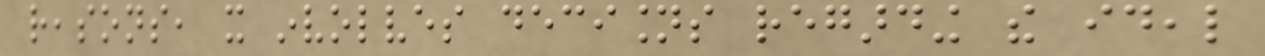reasons, it involves decisions regarding the ideal
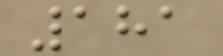181
